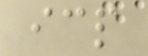icp
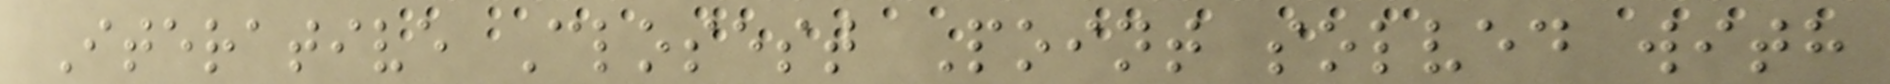Iterative Closest Point solved with
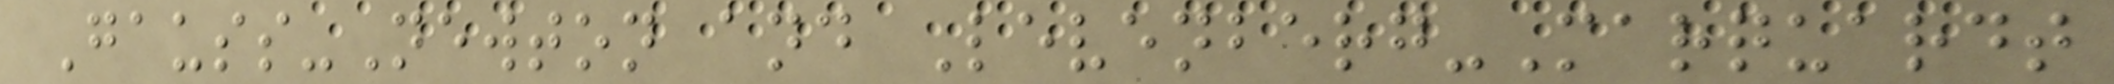Gauss-Newton and Levenberg-Marquardt
